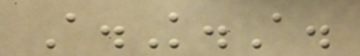A.K.A.
